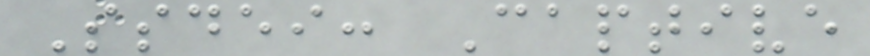Ssdei: Captive
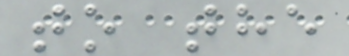to the
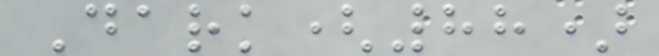Dark(88)
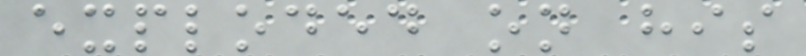exploded on his
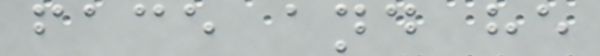face and he
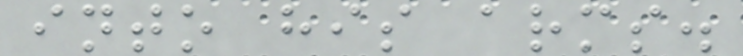into his arms.
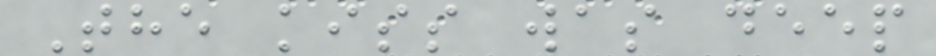The kiss was deep
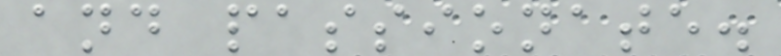and passionate.
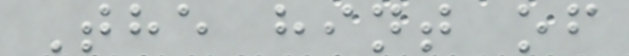The hint of
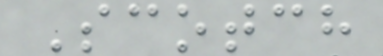Scotch
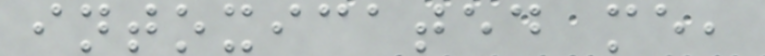intoxicated me,
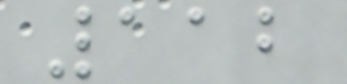112
